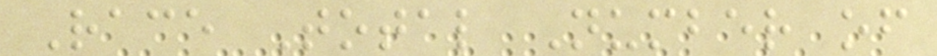Race Total Number of
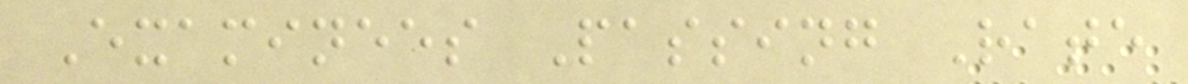Examinees Passing Rate
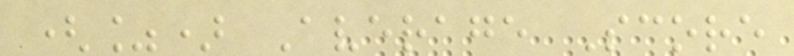(%) Average Score
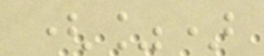(%)
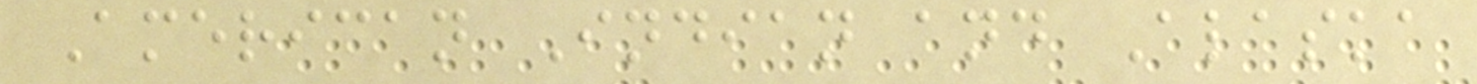American Indian and Alaska
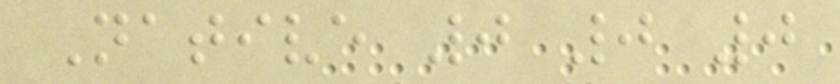Native 0 0 0
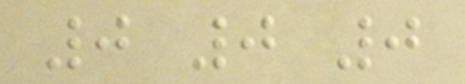0 0 0
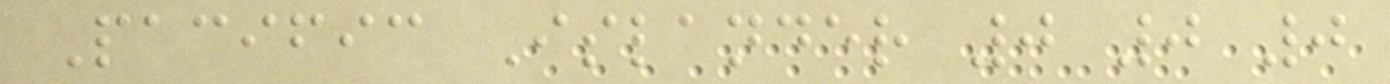Pacific Islander 0 0 0
